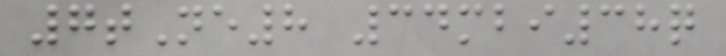7tNe8 34mbi38q
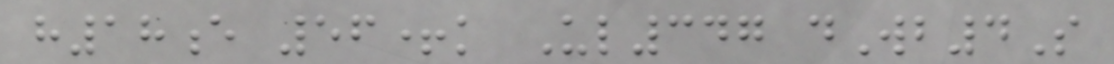h18e 56+k Ul347 dWb4S
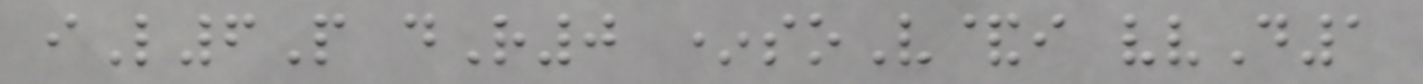iL6P dR0 *soV&i vvD1
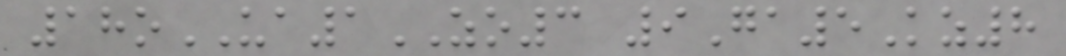18oUA1ZO3 9Ga5Kz8
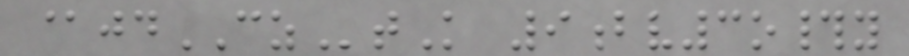@jdCZtK 9bv3o#y
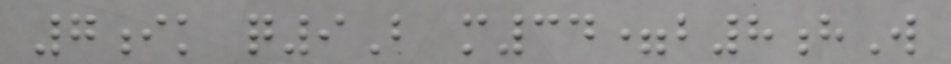7ik q9B m34=b8hW
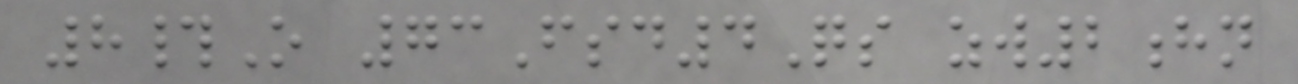8#O 73Fsd4Qs zw2hn
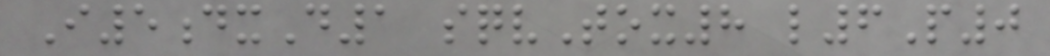I5dxD1 sqvTox8 l6P0
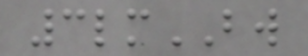3lmBW
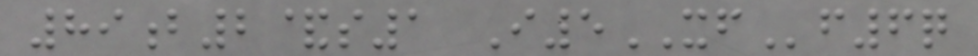89b2&s1 I5XFf6q
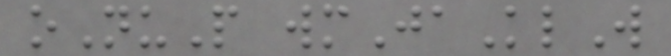oNuP wmJaKlW
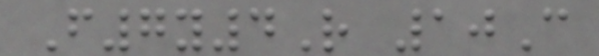F7y4R 10C
